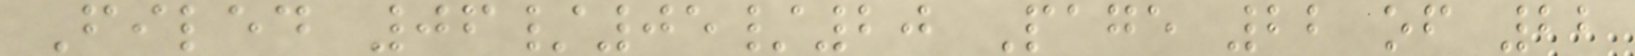Filed 06/05/20 Page 22 of 22
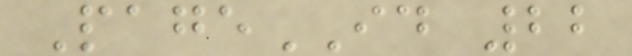PageID 22
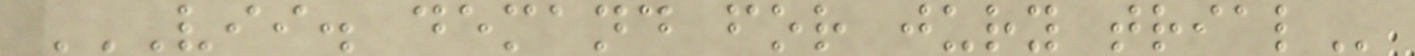VII. DEMAND FOR JURY TRIAL
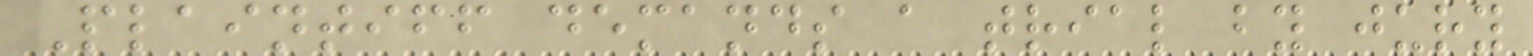Plaintiff demands a trial by jury
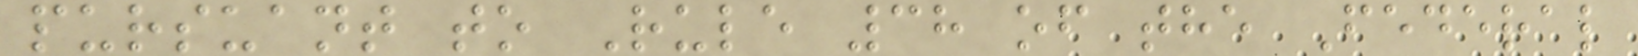pursuant to Rule 38 of the Federal
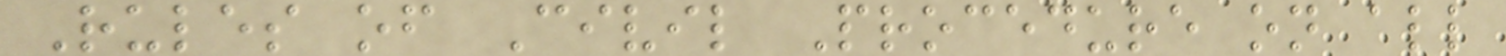Rules of Civil Procedure on all
